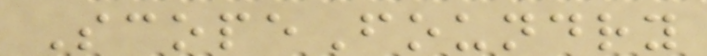ScopeFoundry
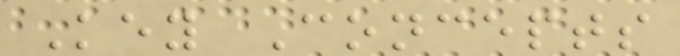Key Concepts
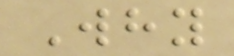Why
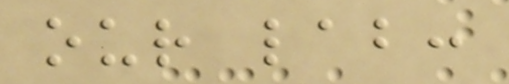our lab:
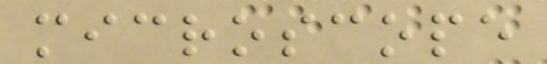microscope
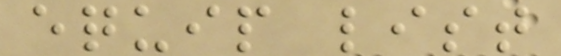equip list
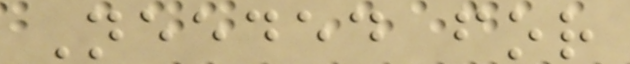Needed for
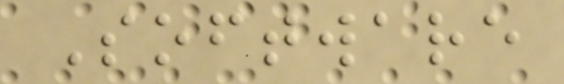Software
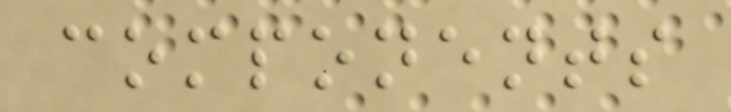components
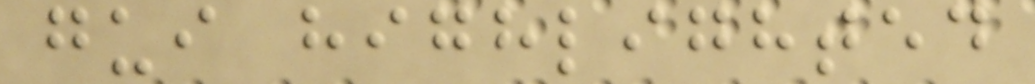gui highlighted
